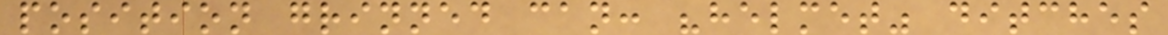position grinned can: "helmet" ditches
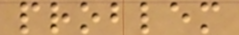problem
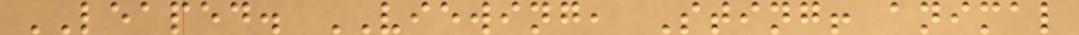LEAPED. VIEWING, Sting! animal
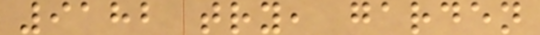9182 try, garden
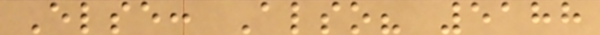Else: Also? 5188
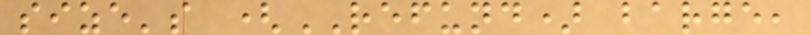size's (REFUND) barge,
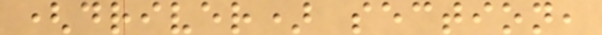(driver) section,
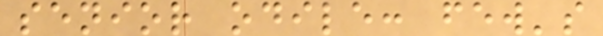senior odile: few's
